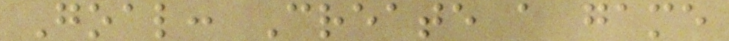Goal: Create a game
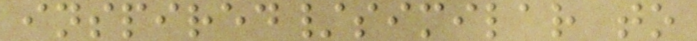inspired/similar to
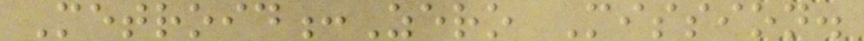Metroid:Zero Mission.
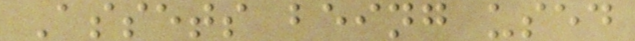Assets being used
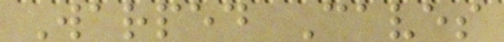Warped Caves
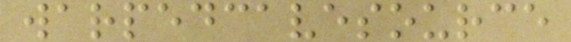warpedcavesource
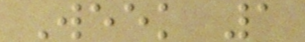Week 1
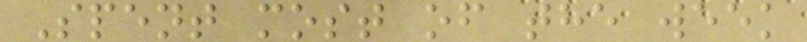Spent most of the week
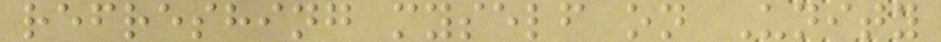refreshing myself on Unity
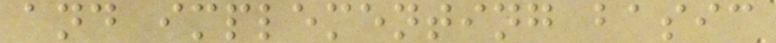and implementing basic
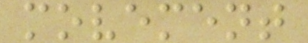movement
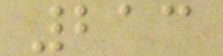213
